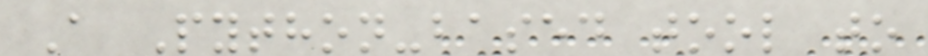A Python-based tool to
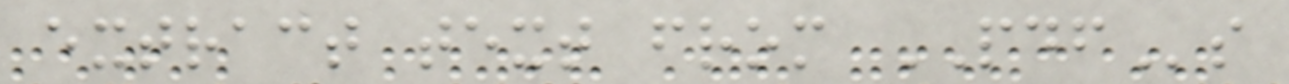extract text from PDFs
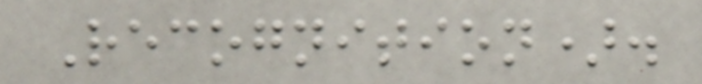Recognition).
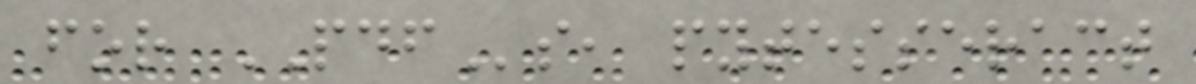for PDFs, pytesseract
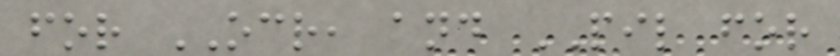for OCR, and PIL for
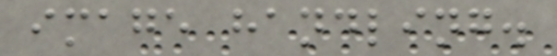image handling.
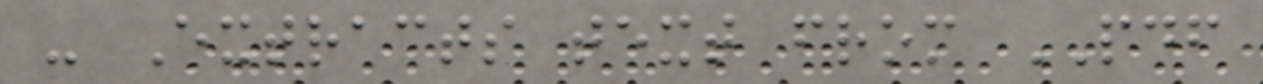- Extracts text from PDF
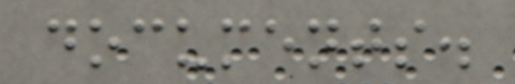documents.
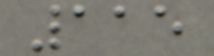115
